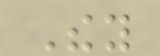They
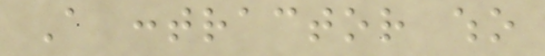A contractor who
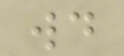would
